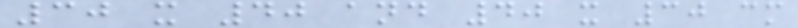30 x 40 and 40 x 30 cm
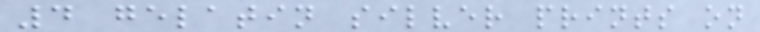4 gelatin silver prints on
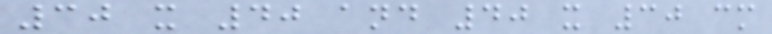30 x 40 and 40 x 30 cm
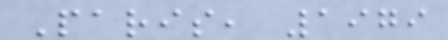Paris, 1979
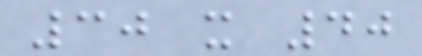30 x 40
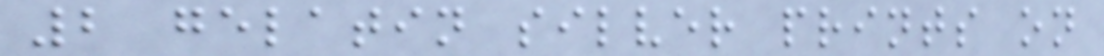2 gelatin silver prints on
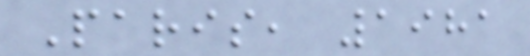Paris, 1981
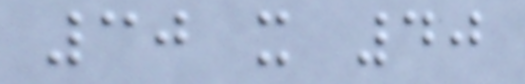30 x 40
